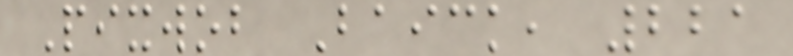Pixwob Baick, 221
